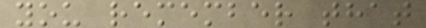you remember that
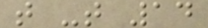t -t 14
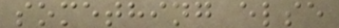something else
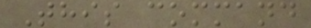This command
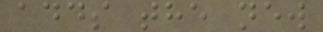adds the new
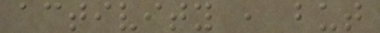activity , but
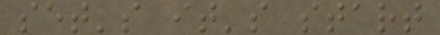set's it's start
